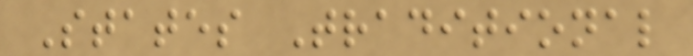States Traditional
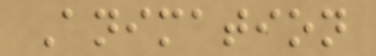Animation
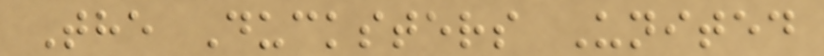The Ducksters United
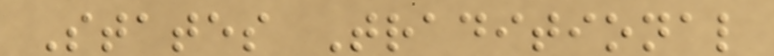States Traditional
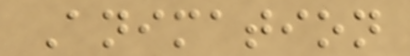Animation
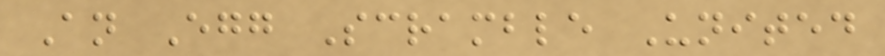An Egg Scramble United
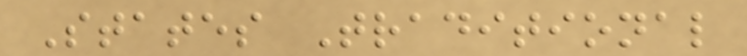States Traditional
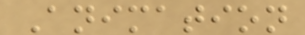Animation
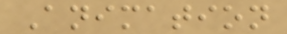Animation
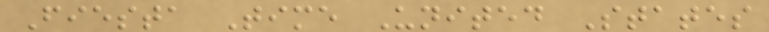Fiesta Time United States
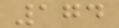174
